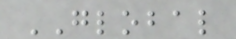GLOBAL
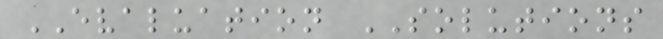EVALUATION SOLUTIONS
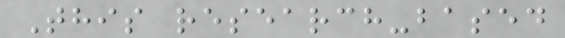This research-based
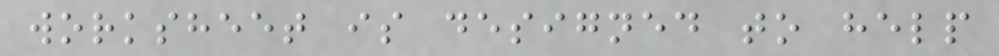worksheet is designed to help
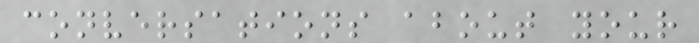conversations about your
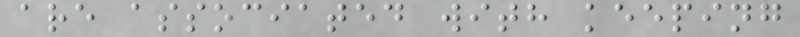are associated with keeping
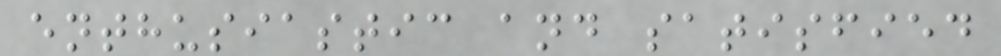enthusiastic and satisfied
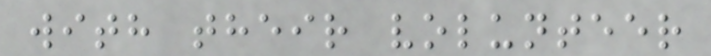with their volunteer
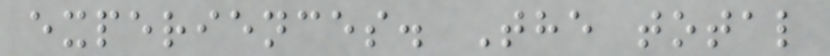experiences. The total
